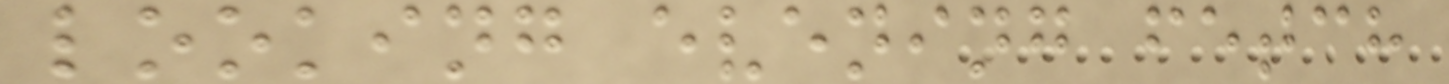looking evening fetch
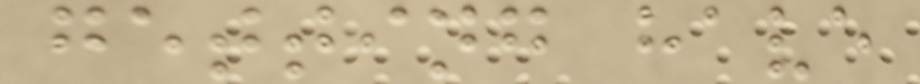getting have
